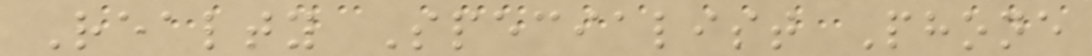Realty Specialist Phone
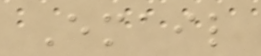Email
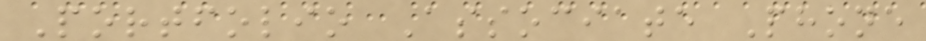Portfolio Associate Phone
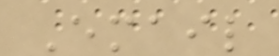Email
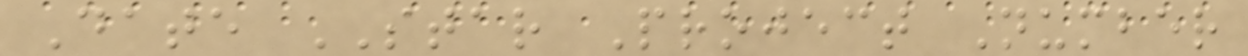Date STAR Project Number
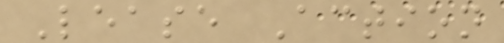Lease Action
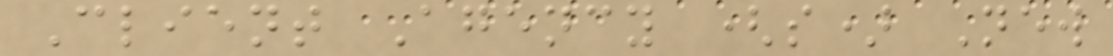Client Agency (s) New
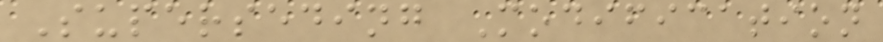Superseding Modification
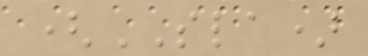(SLA)
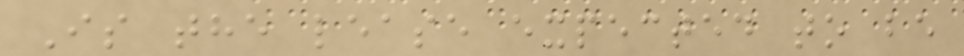Is the lease expected to be
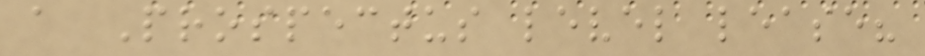a Prospectus level lease?
